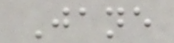Jane
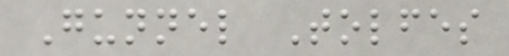Gunnel Tolfes
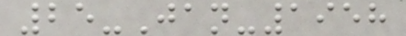25-Jan-1958
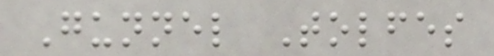Gunnel Tolfes
